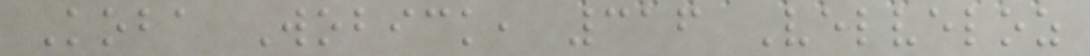Koba Wobick, 316 Velveloz
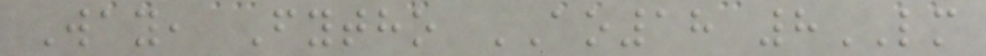Way, Fytho AO18 8LM
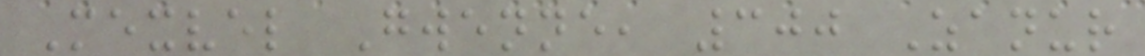Mexvel Gwenne, 300 Zanur
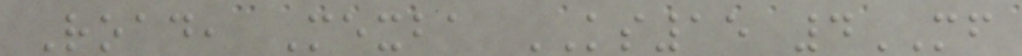Road, Mexba KS15 4MF
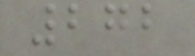272
